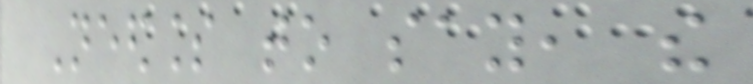Needless to say, the
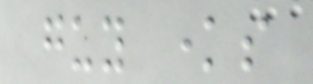guy knows
